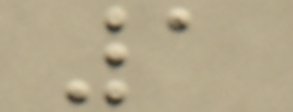1
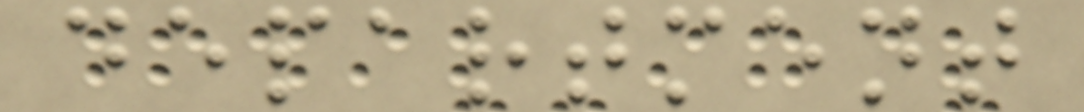department
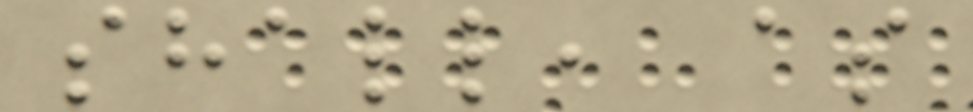shall, as
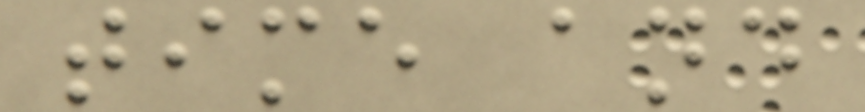time and
